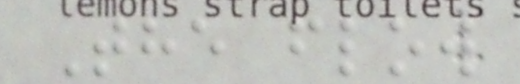The flow
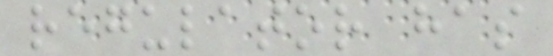regulator has
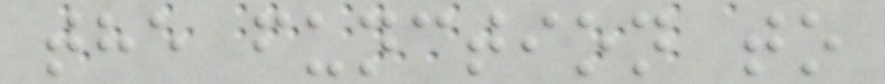the function to
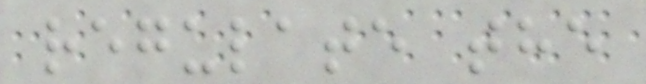regulate the
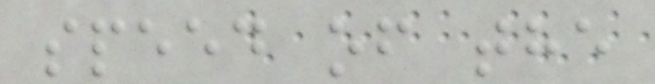speed of the
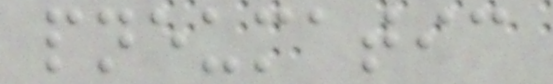pneumatic
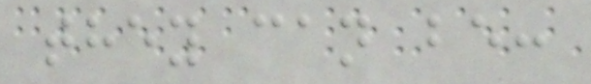they can be:
